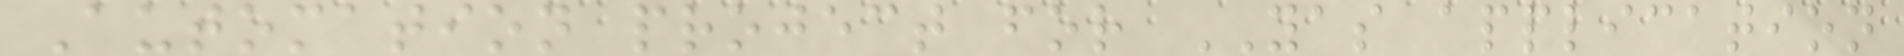Automation project for YAS application
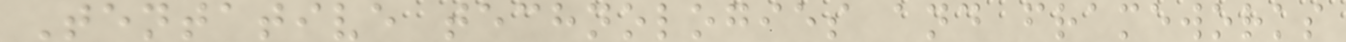Tentative technologies and frameworks
